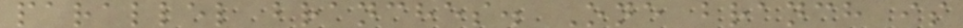parallel branches. One branch is
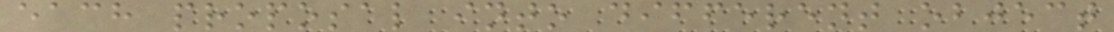each proposal into different object
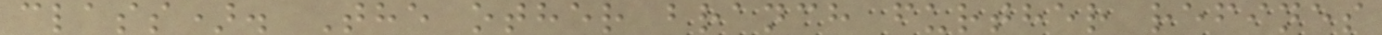class). The other branch further refines
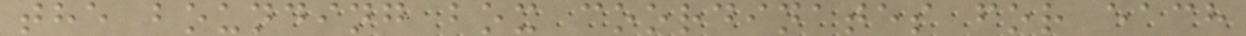the bounding box coordinates for each
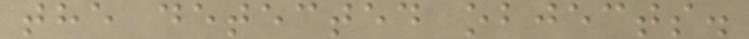the detected objects.
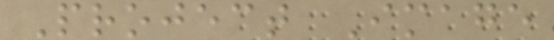Project Image
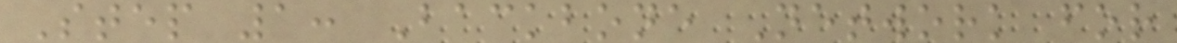Step 1: Backbone Network for
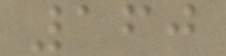160
